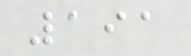191
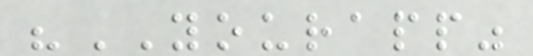"YOURAPP"
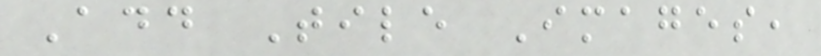Add Tile Images,
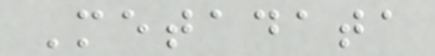Metadata
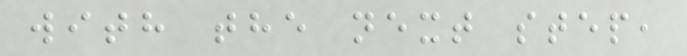with the next step,
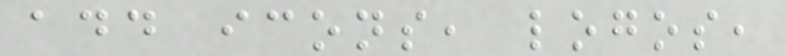add icons, logos,
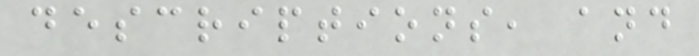descriptions, and
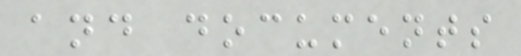and documents
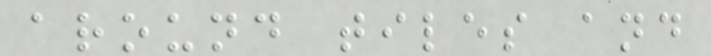around tiles and
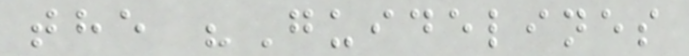the "Guidelines
